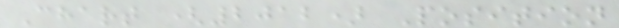Chart (2012) Position
